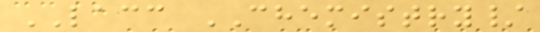LACC CHEMISTRY/
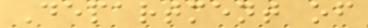Department of
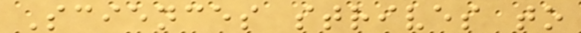Sciences strives to
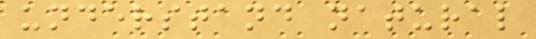understand natural
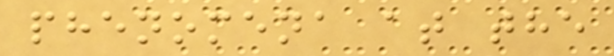phenomena at the
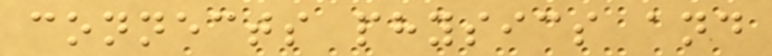connects physics and
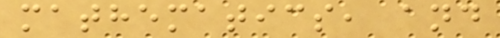mathematics, and
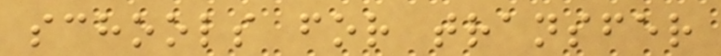schools for transfer
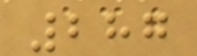287
